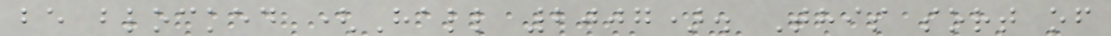be blocked (Hall 2007). This sort of
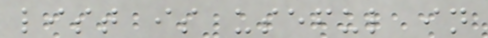list is useful in
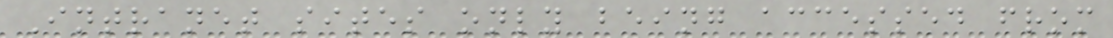Intranet sites only being accessed from
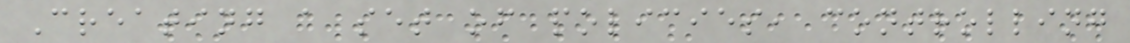Creating a set of policies, controlling
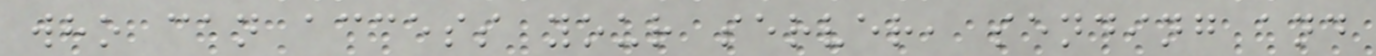who can access your server, sending and
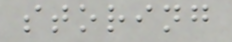storing
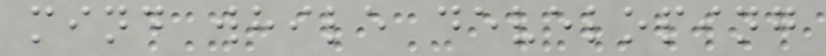mind while developing
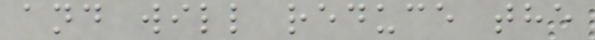and will reduce the
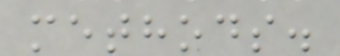methods.
